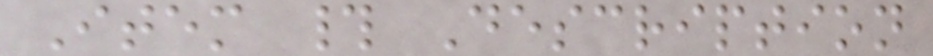Item # Description
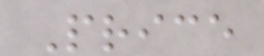Price
